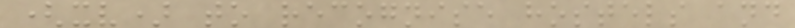(xv) to recognise hostels and
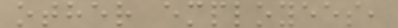other employees,
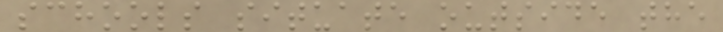schools situate outside the
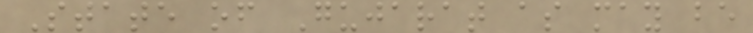State of Gujarat as may be
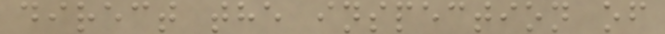direct the inspection of
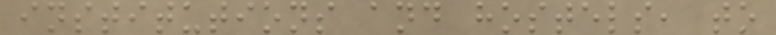institutions and hostels, to
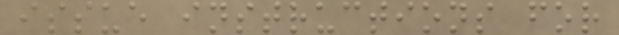issue instructions for
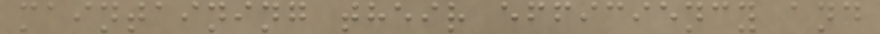maintaining their efficiency and
